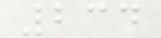234
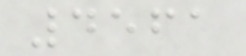4561
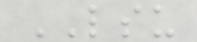LSU
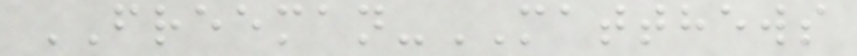FREEMAN-MATTHEWS
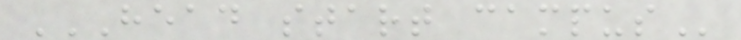HEAD START CAMPUS
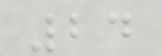24
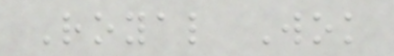Royal Wok
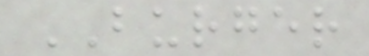BURGER
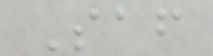Saf
